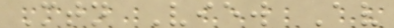Mtn View Av
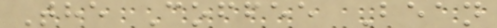The Coffee Bean
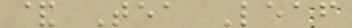& Tea Leaf
